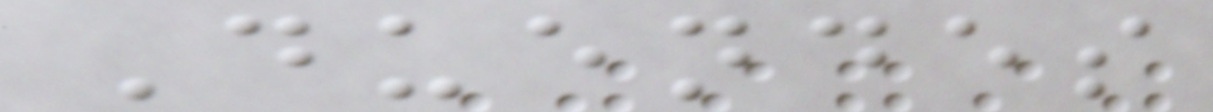Duendes
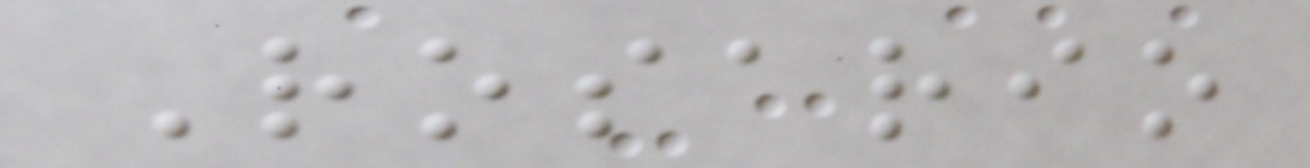Rosario
